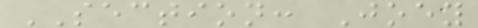SECTION: Joey
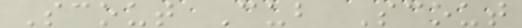Scout Cub Scout
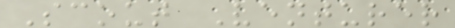Scout Venturer
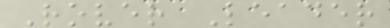Rover Leader
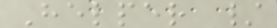Helper /
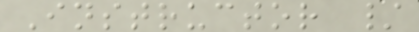Instructor /
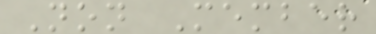Non Member
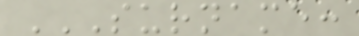SURNAME:
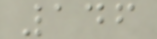146
